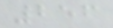256
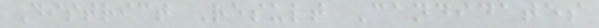District Result Candidates
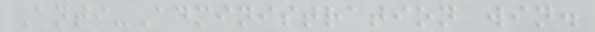Anti-Administration win.
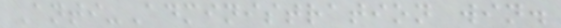Anti-Administration win.
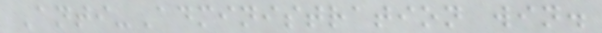Anti-Administration win.
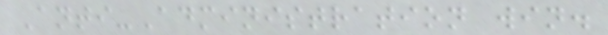Anti-Administration win.
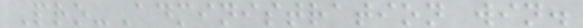Pro-Administration win.
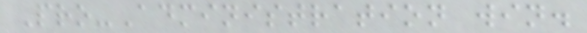Pro-Administration win.
